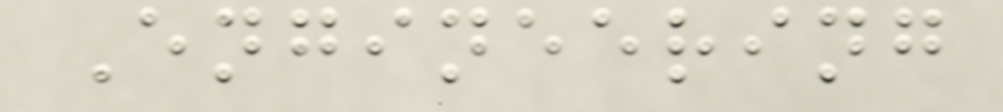Engineering
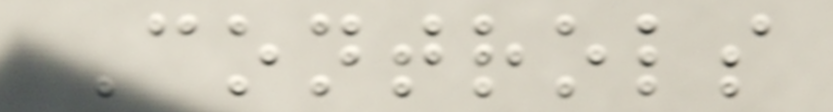Controls
